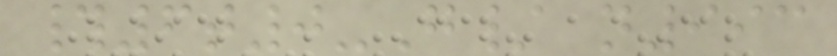#6t0-G/ n993
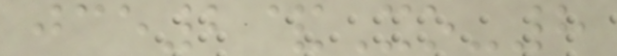jce2&Xo-8
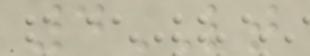4LT
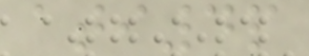ati4p
